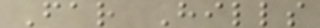Far Hills
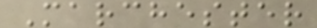Marchester
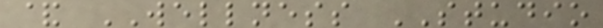& WELLNESS STUDIO
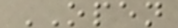OPEN
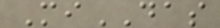MiDAS
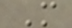M
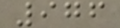976
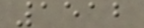1512
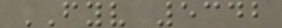FYV 5342
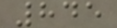845
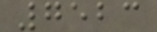7523
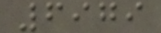6979
